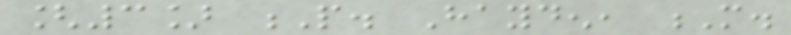[3] P. Hayden, M.
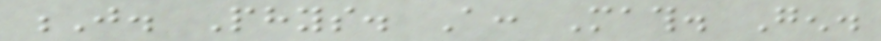J. Phys. A: Math. Gen.
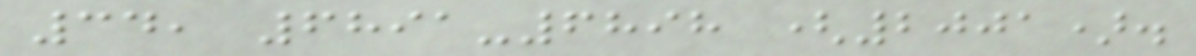34, 6891-6898 (2001).
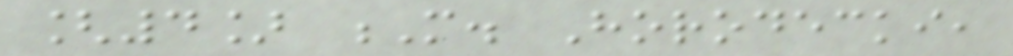[4] M. Horodecki,
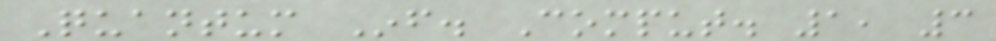Quantum Inf. Comput. 1, 3
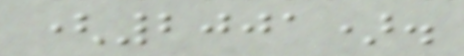(2001).
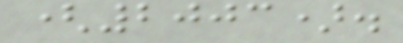(2003).
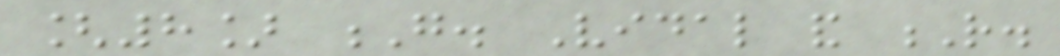[8] G. Vidal and R.
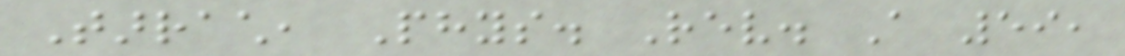Tarrach, Phys. Rev. A 59,
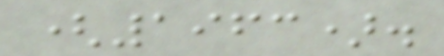(1963).
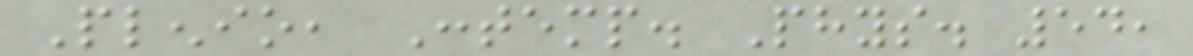Plenio, Contemp. Phys. 54,
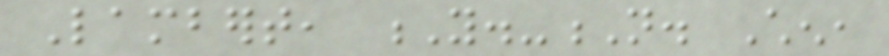Lambert, Y.-N. Chen,
